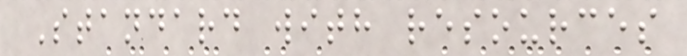Standard with resources
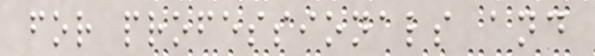for professionals and
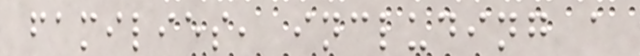families, including a
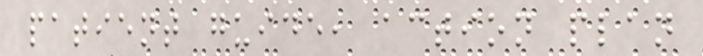patient guide, action plan
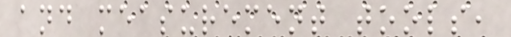and measurement tools,
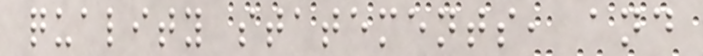quality statements, and
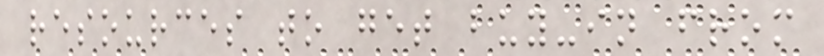resources to get buy-in from
